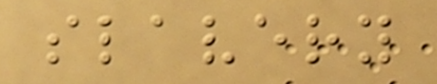slavery
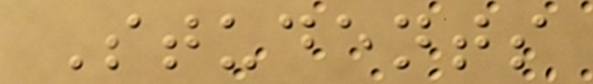Students
